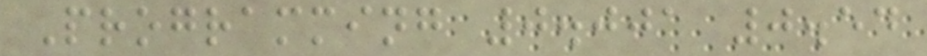Programming 0.001 0.54
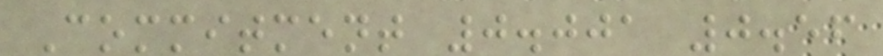Commitment 0.001 0.56
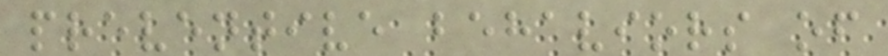preventive behaviors of
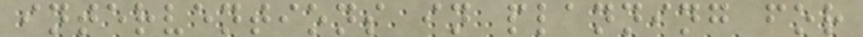interventions in planning for
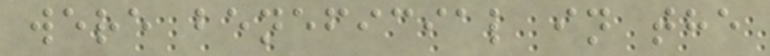were beneficial in the
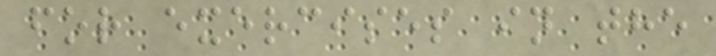for exercises in the
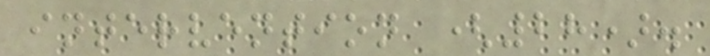intervention (28).
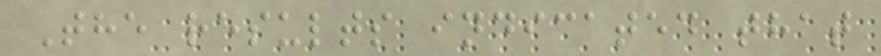The results indicated that
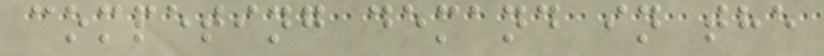competing demand in the
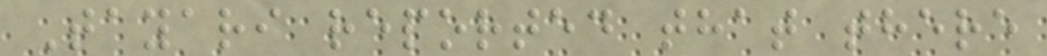Tayari reported that there
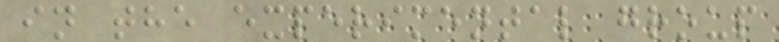in the experimental group
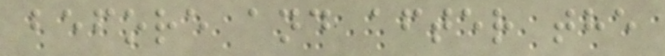before and after the
